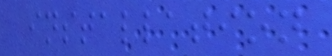installation
